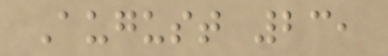August 23,
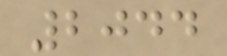2044
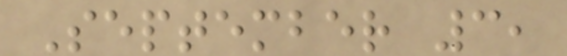September 3,
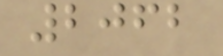2062
